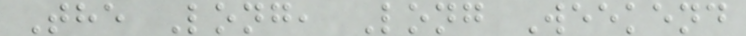The Long, Long Weekend
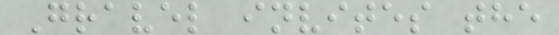Gravel invites the
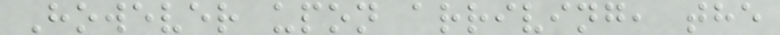However upon arriving, the
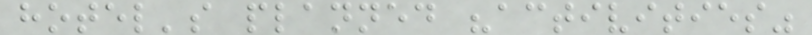hotel's planned "activities"
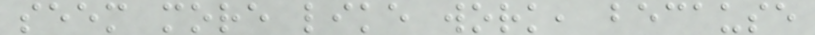seem more like work, because
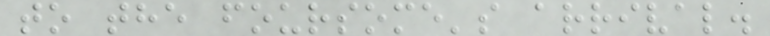to the foursome's arrival.
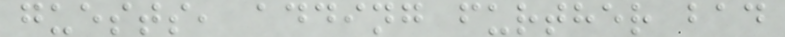guests, adding further bad
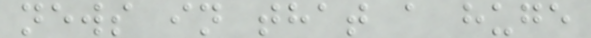news in that a huge
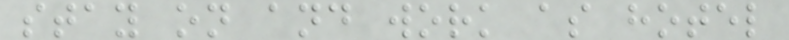stay on and work as hotel
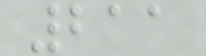211
